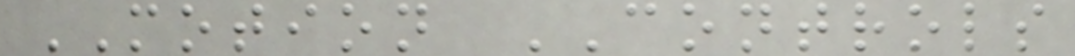MOTION CONTROLS
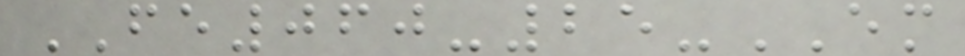FE060-25-EM
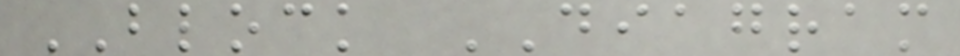BLOCK DIAGRAM
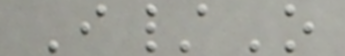I/O
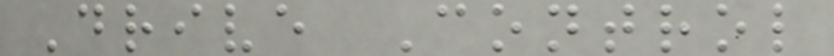Drive Control
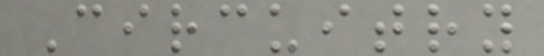Circuitry
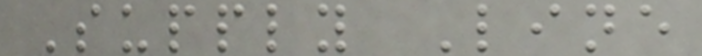Supply Line
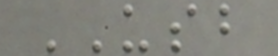USB
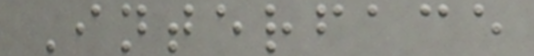Interface
